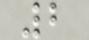2
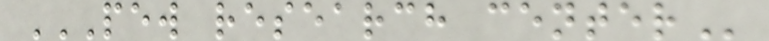PEW RESEARCH CENTER
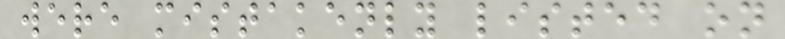were mistakenly listed on
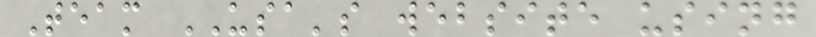Team USA's website using
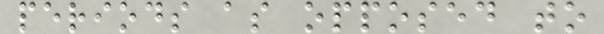periods as opposed to
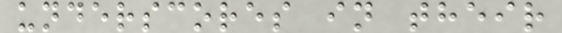underscores in their
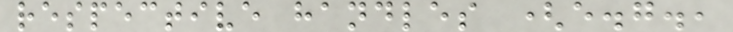respective handles (e.g.,
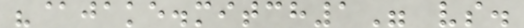"@jake.mitch1" vs.
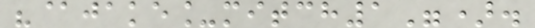"@jake_mitch1").
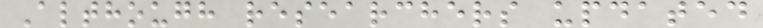Although researchers updated
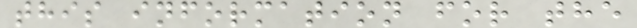this information for the
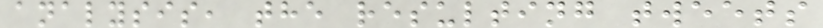analysis, the resulting tweets
